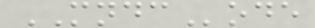MNDCode
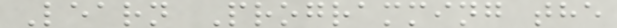Learn Programming the
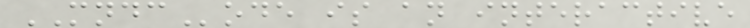MNDCode is an interactive
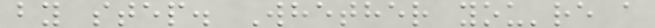by step. Whether you're a
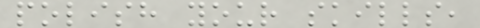polish your skills,
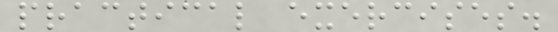practical exercises.
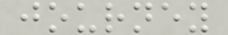journey
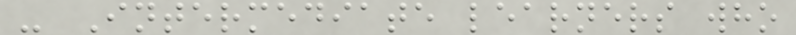- Intermediate learners who
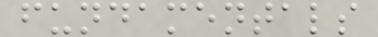fundamentals
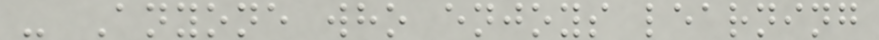- Anyone who enjoys learning
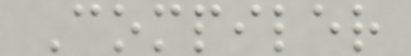Compiler
